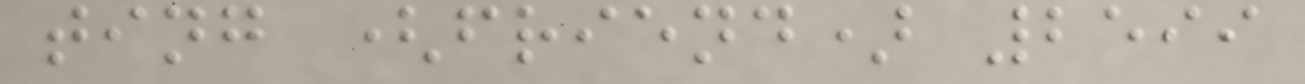ting (friend) 2599
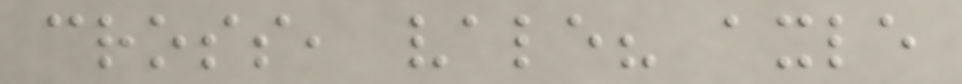cross, vale? axle
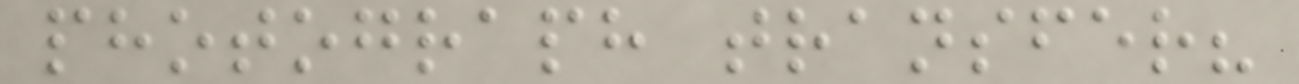photograph transfer?
